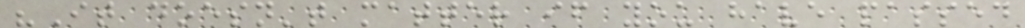"It doesn't matter if you have passed
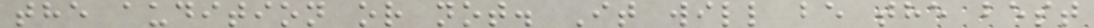the audition or not. It will be the best
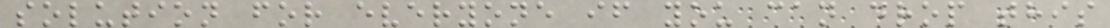solution for everyone if you can drop this
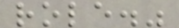role."
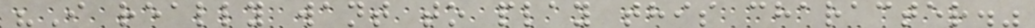"I really want to play this character."
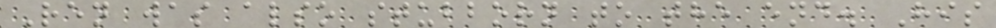Ren was also stubborn to the end. His
